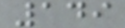149
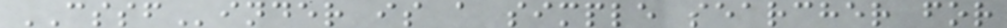CSSFinder is a simple searcher for
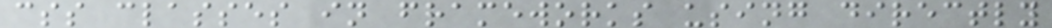css classes in frameworks using directly
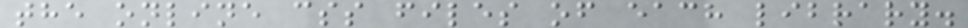the online css files of each library.
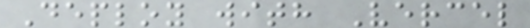Deploy with Vercel
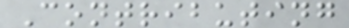Contributing
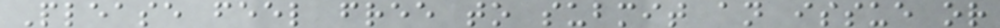Please feel free to submit an issue or
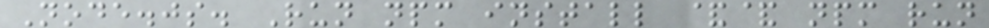Node.js. Run npm install && npm run
